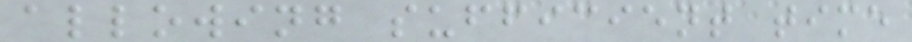allowing sufficient time
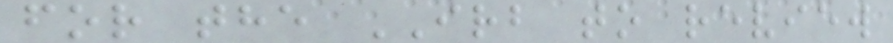for the IRB to review
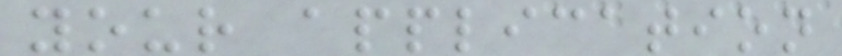your application
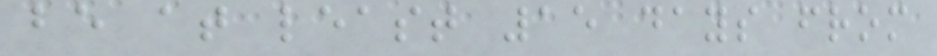be at least 15 days from
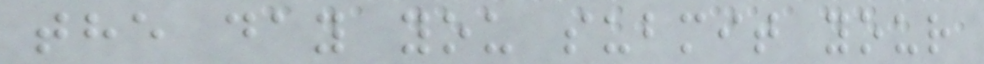the day you submit your
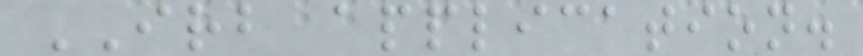IRB application.
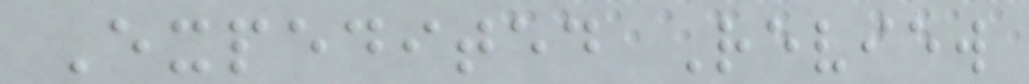Expedited Review
